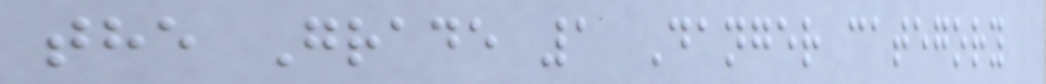the Grade 1 Danger category
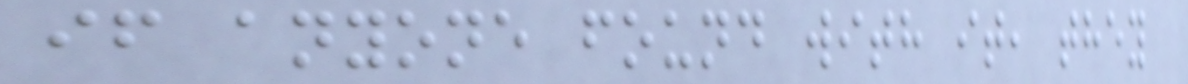if anyone found with it, they
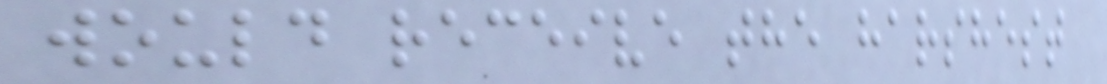would receive the harshest
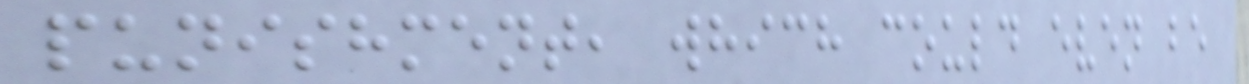punishment, which could even be
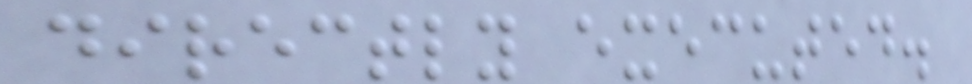directly executed.
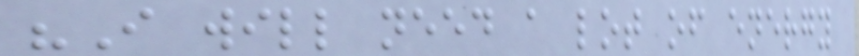"I will need a lot of energy
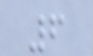6
